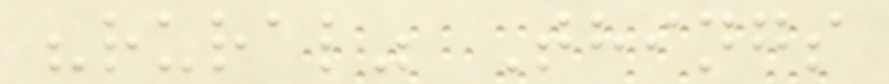"rural" Things
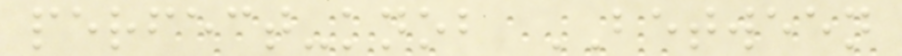perfect-knob BETWEEN
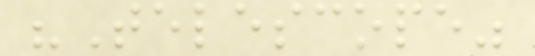"Telescope"
